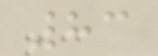83
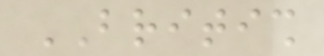BRITISH
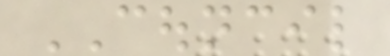COUNCIL
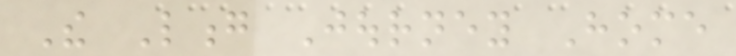The Long Journey Home
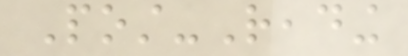Post-Reading
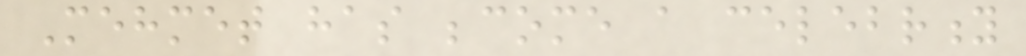Mehmet has become a celebrity
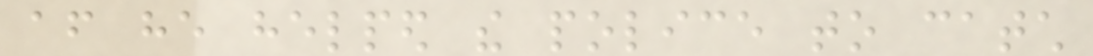after he helped the police to catch
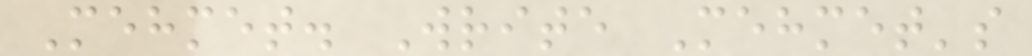Mehmet. Write Mehmet's
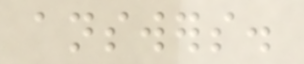answers.
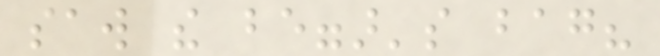saw the beggar's bag?
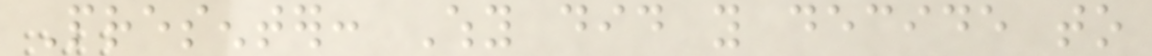Presenter: Why did you decide to
